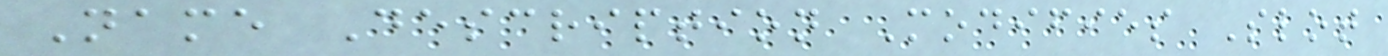Name Description Modifies Slot
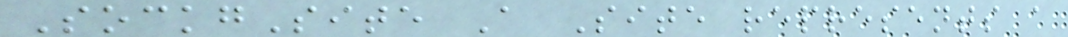SockgSite A Site represents a
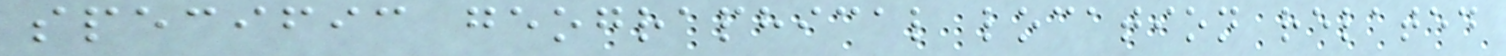specific geographical location related
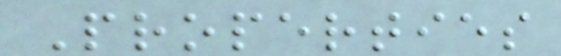Properties
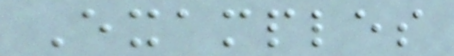Examples
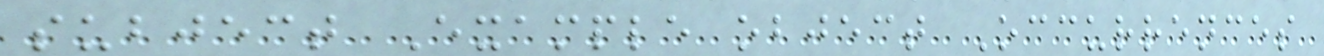subject Example object Occurrences
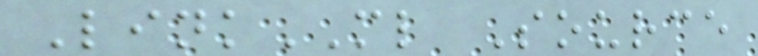LinkML Source
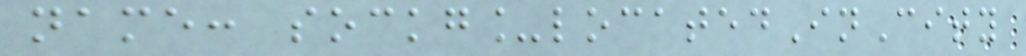name: sockg_locatedInCity
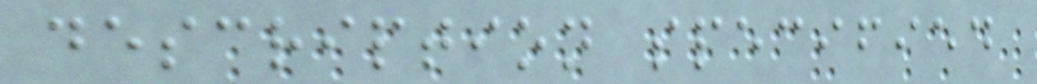description specified
